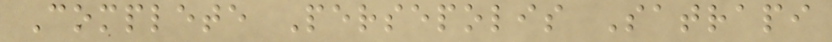Complete Persepolis Satrapi
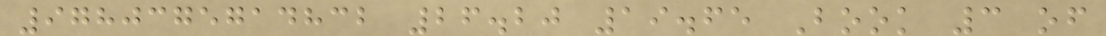9780375714832 26.20 19.65 Book 3 of
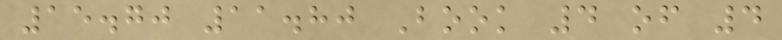15.70 11.80 Book 4 of 4
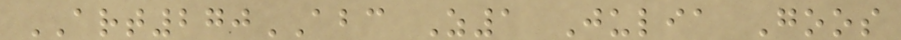ART270ABC Z1 Julia Goos
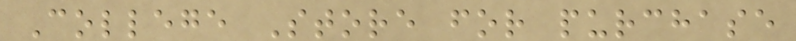College Store for purchase
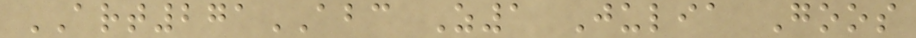ART271ABC Z1 Julia Goos
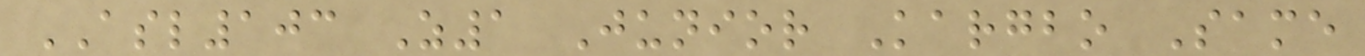ASL103 Z1 Junior Kargbo Same
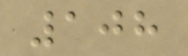108
